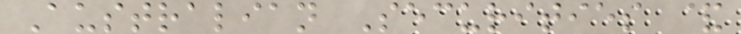Australian Securities &
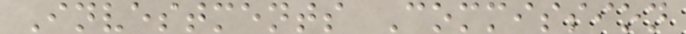Investments Commission
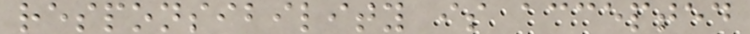responsibility is accepted
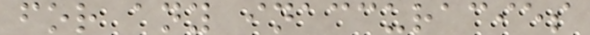for any inaccuracies
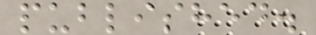published.
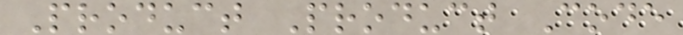Product Product Code
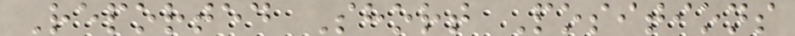Reported Short Positions
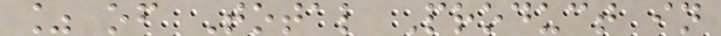% of Total Product in
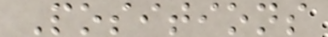Positions
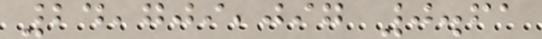24,709,097 0.61
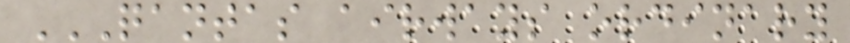QANTAS AIRWAYS ORDINARY
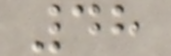48
